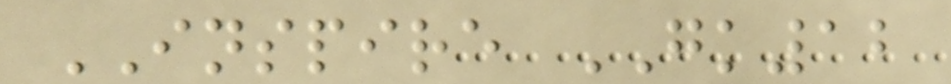INSPIRE GK12
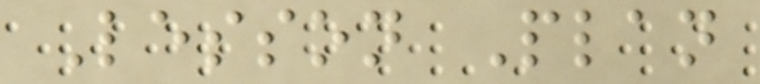Lesson Plan
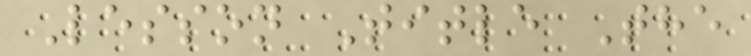Lesson Title The
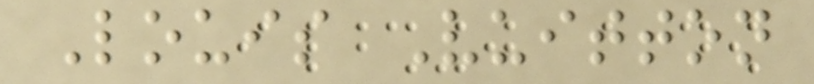Louis Vuitton
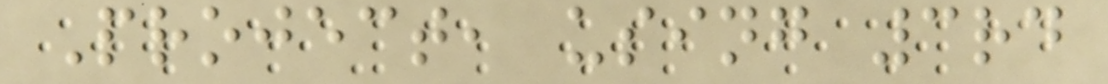Project, using 3rd
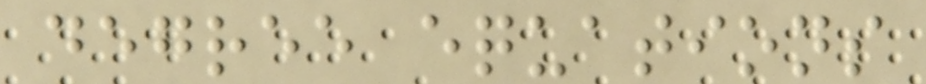degree equations
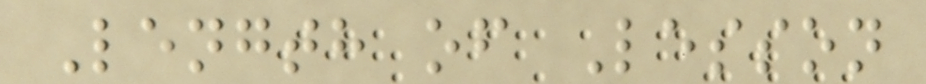Length of Lesson
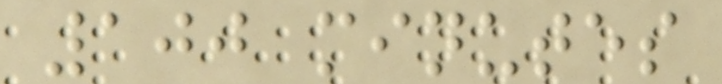100 minutes
